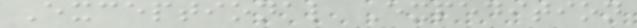Exceptional Expedition
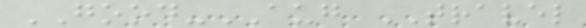GOOD-AUG TRAVEL
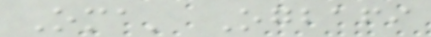Oma' Ogbafi
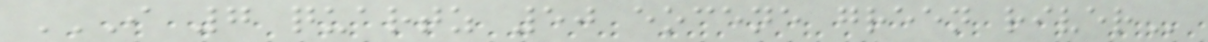I 7 QUARTZ 50 EOCENE GREEN RIVER
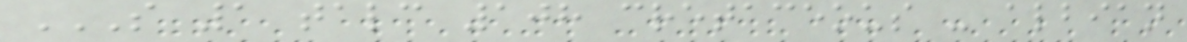S 1 TALC 108 CRETACEOUS - ALBIAN
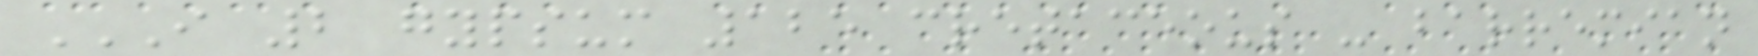I 2 GYPSUM 125 CRETACEOUS - BARREMIAN
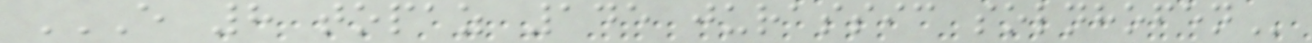E 8 TOPAZ 145 JURASSIC SOLNHOFEN
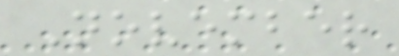November
